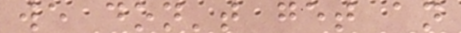we don't get an
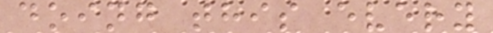doing this every
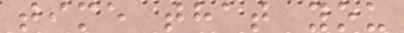time that you
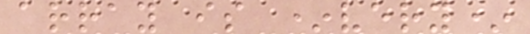array is *very*
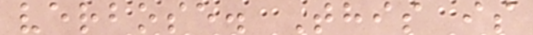verbose. This is
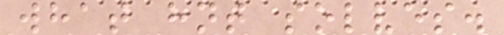what hnt solves.
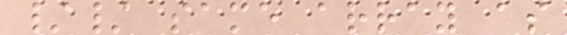// same array as
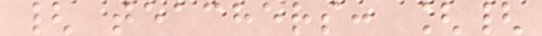{ teachers: [{
